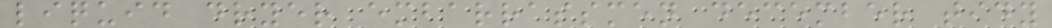liquid dryer embarrassmen december tidy
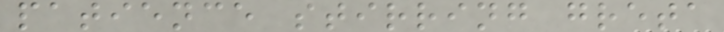patience stirring greta
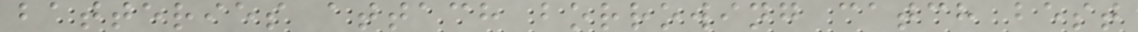batteries attach borrowing catch best
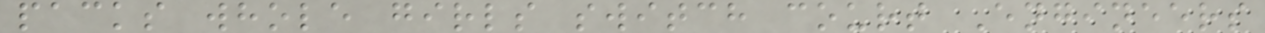packs whole girls switch court Engineers
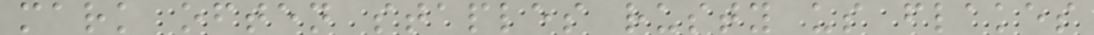mark often staples rusty us flakes
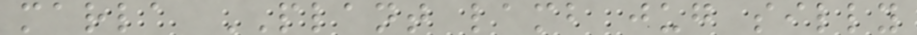marla PLANT lamb jug silly
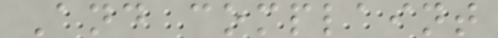And complaint
